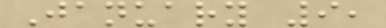January 9,
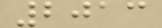2013
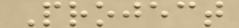Project
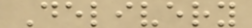Delivery
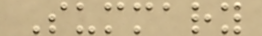Summary
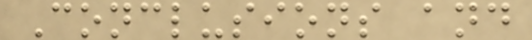Conclusions and
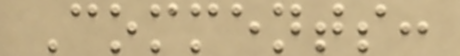Comments:
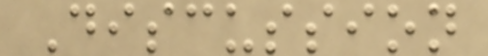Discussion
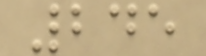245
